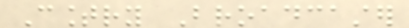Country Broadcaster
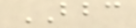BBC
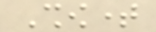Showtime
